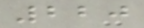220
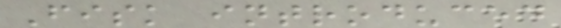Fisk introduced
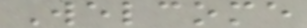Welcome
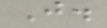J.
